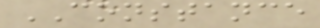CONSTANCE
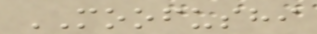MOOFUSHI
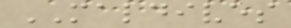MALDIVES
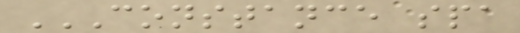CONSTANCE SPA
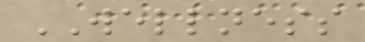WELLNESS
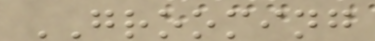GROOMING
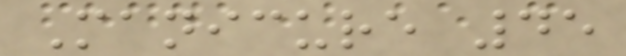Manicure 45
